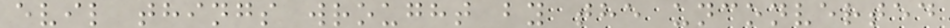evil things wrought by the unconverted
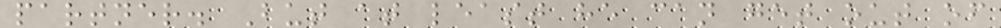partner. But at least he can get out of
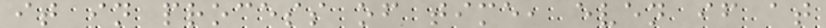it in process of time, even if at
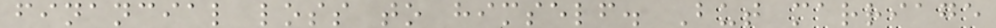financial loss to himself. But marriage
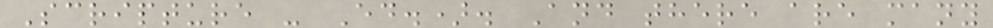Scripture - Ed.). And there are many
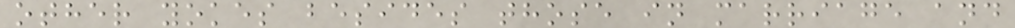other yokes besides those in marriage and
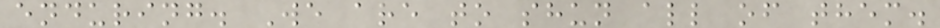enduring. We are to shun all of them.
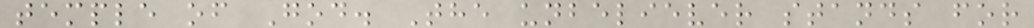temple of God. The unbeliever stands for
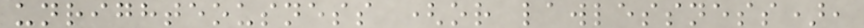unrighteousness (or lawlessness),
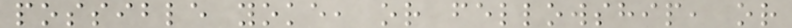possible yoke, or fellowship, or
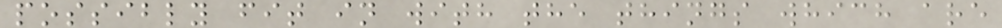possibly fit in with the things which are
